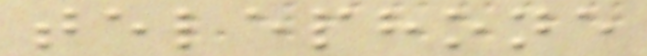telephone
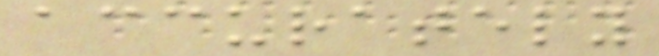accurately
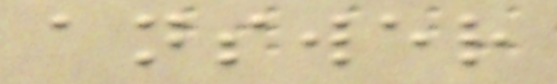answer
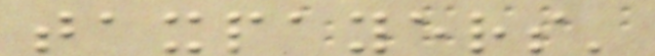taxpayers'
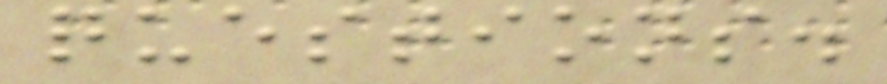questions.
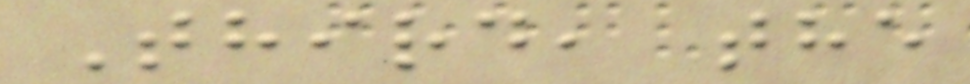Third, the
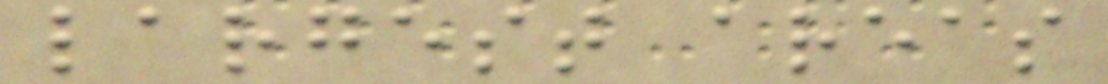largest areas
